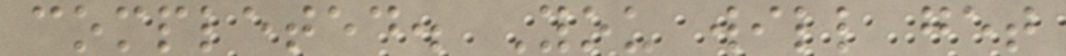completed. You will get
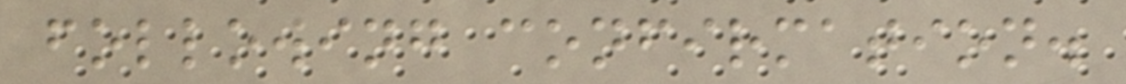following confirmation.
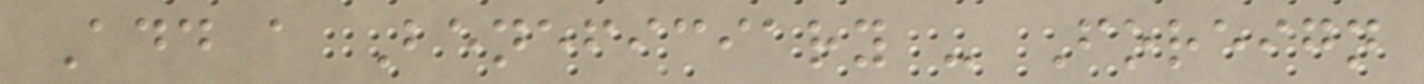Add a Beneficiary - Foreign
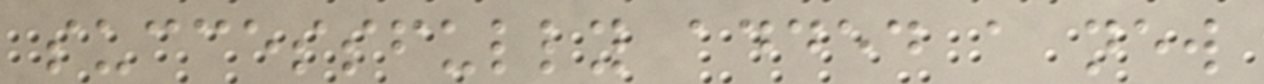successfully added a new
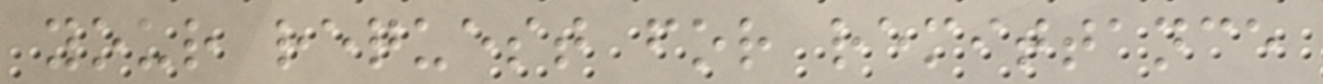your request for remittance
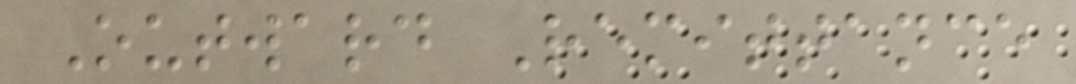Outward Remittance
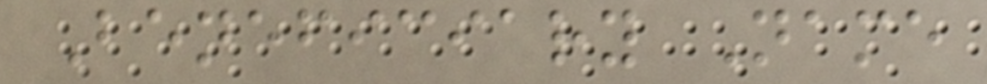Beneficiary Name
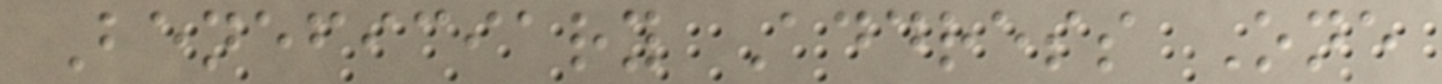Beneficiary Address One
